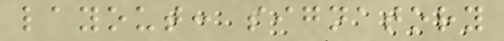layout: signatory
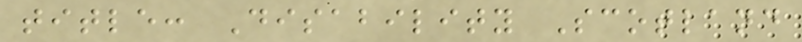title: Disability Scotland
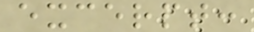excerpt:
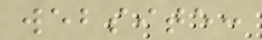website:
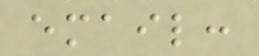email:
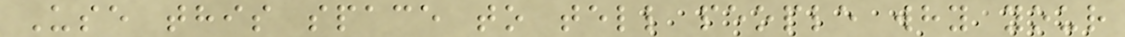Use this space to tell people why your
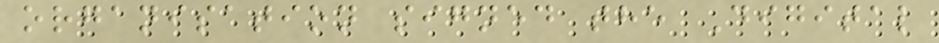organisation signed the Digital
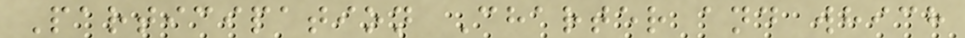Participation Charter and which
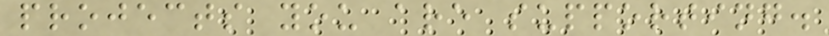projects you are supporting.
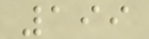199
